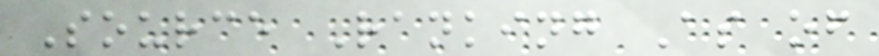Source Ranking As of
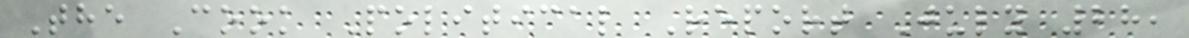The Cook Political Report July 28,
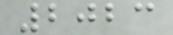2023
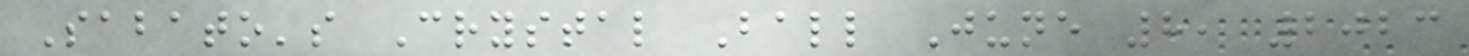Sabato's Crystal Ball June 8, 2023
